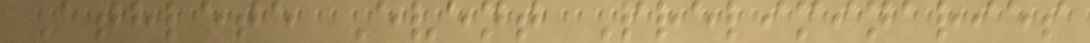Athlete Event Preliminaries
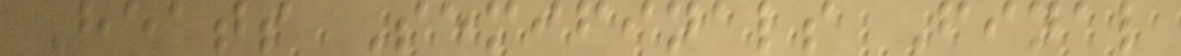Heats Semifinals Final
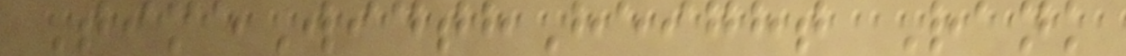TimeWidthHeight Rank
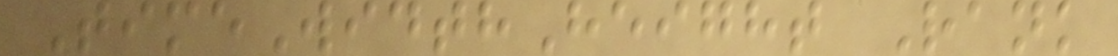TimeWidthHeight Rank
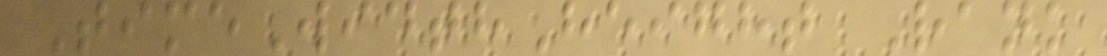TimeWidthHeight Rank
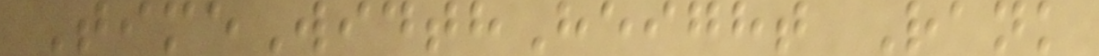TimeWidthHeight Rank
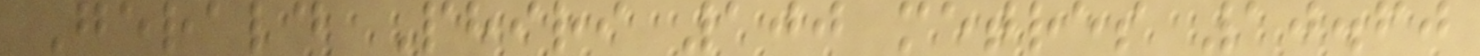Gerald Phiri 100 metres 10.60
